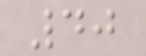40
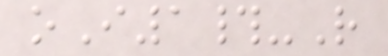oI1#-R
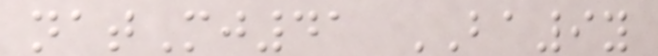natMj41 BA9y
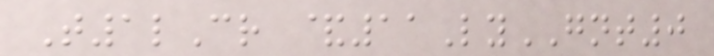T1lCr &11LyGNT0
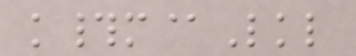k#m@Lkl
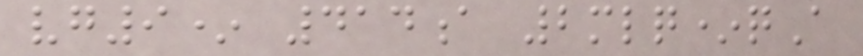vg9* 414a 2mlq*qA
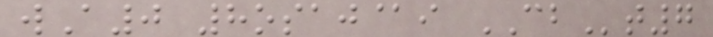wA0 8osaj@i CBt7
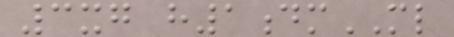3xg h1dmML
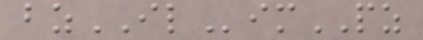bzILimPZ
